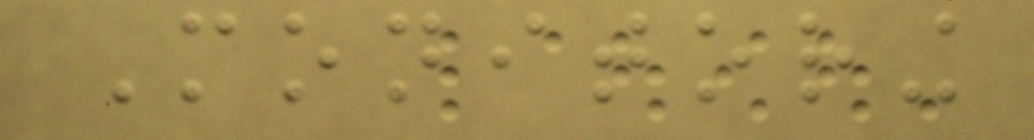Monitoring
